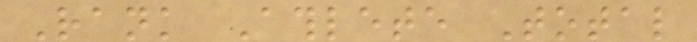Rank Athlete Total
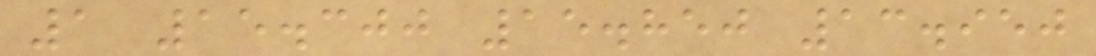1 15.300 15.850 13.950
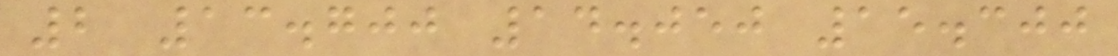2 13.700 14.050 15.300
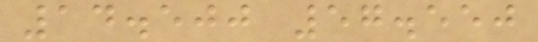14.500 57.550
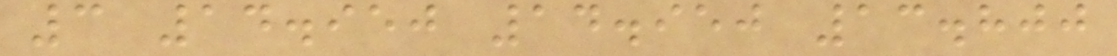3 14.950 14.950 13.800
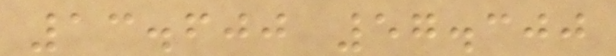13.600 57.300
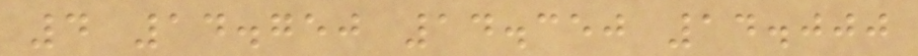4 14.750 14.350 14.000
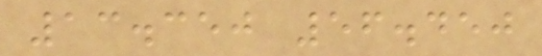13.350 56.450
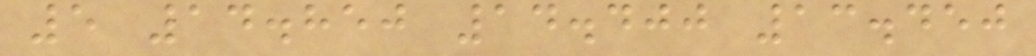5 14.850 14.400 13.450
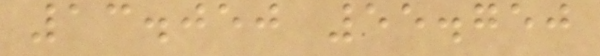13.050 55.750
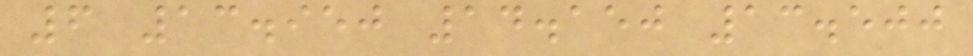6 13.950 14.150 13.500
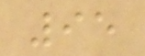95
